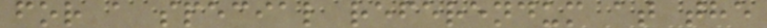for a special referendum at the
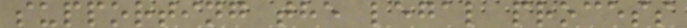supporting the legal process
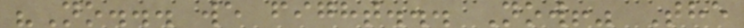"No... we fight... Now!" The
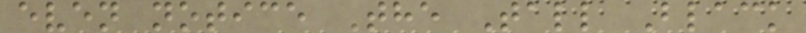even notice The Tall Black
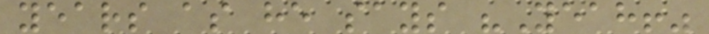years as he says "Yeah!"
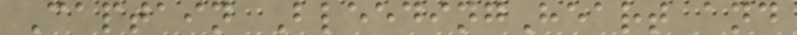Captain BleedingHeart and
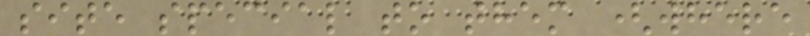site special to them (where
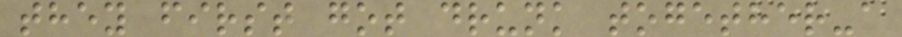they first got drunk together-a
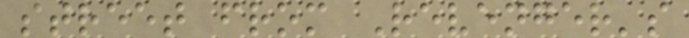street from Revenger's
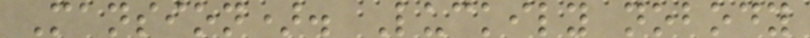Mansion). Luckily nobody
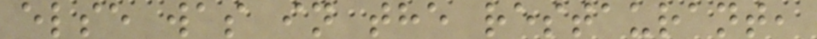else was in the restaurant,
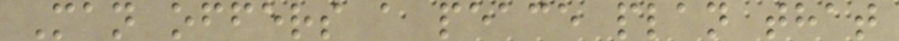Man offers a peace plan that
